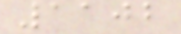1102
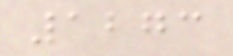1273
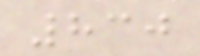830
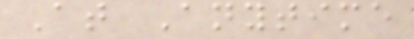At Anytime
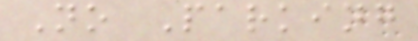No Parking
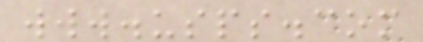www.usps.com
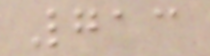713
